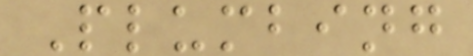Plumbing
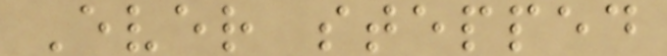Ever stepped
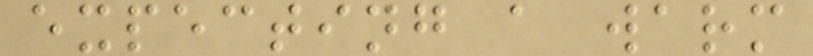expecting a warm
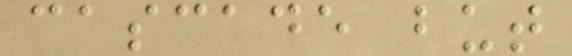cascade but
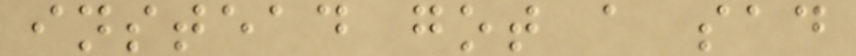instead got a sad
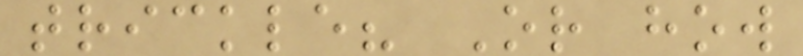trickle? Or how
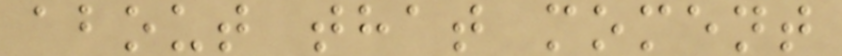about that moment
